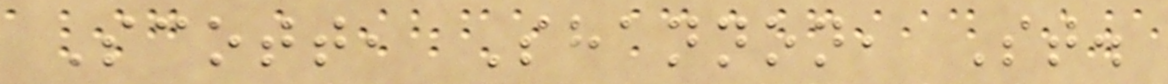Scott, Shannon, St.
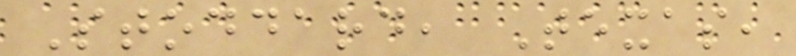Stoddard, Texas,
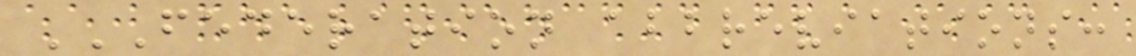FEDERATION ABBREVIATIONS:
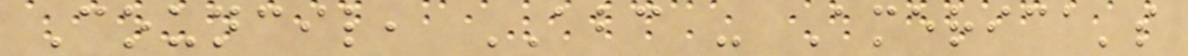Council, ABC - America's
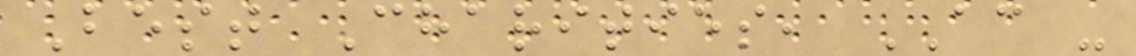Best Charities, AC -
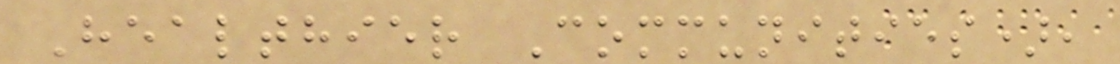Healthier Communities),
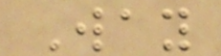Way
